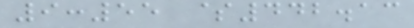9:55 $442.13
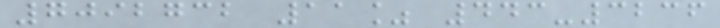7092732 11% 443-3236
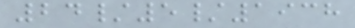24/5/1938
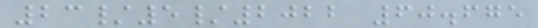23/5/2022 60.675
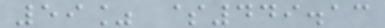59% $449.13
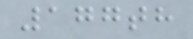177th
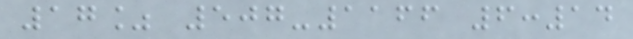17% 507-1166 6:14
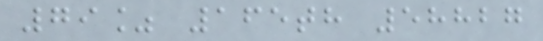79% 165th 58827
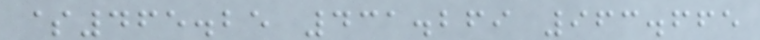$465.25 431.269 963.665
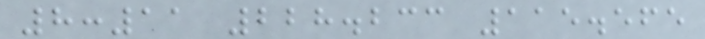8:11 228.233 115.565
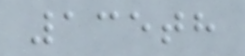135th
